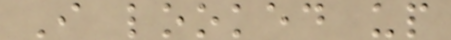I looked up
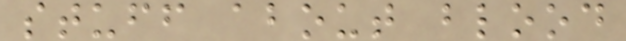stuff about blood
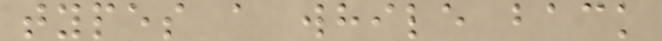types a while back
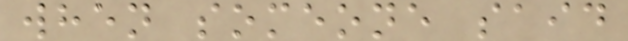when someone said
